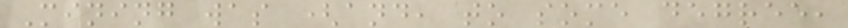Mining was (and, to some degree,
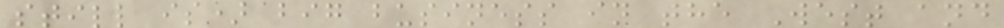still is) big business in the West and
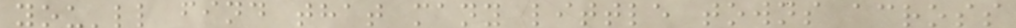you'll find that many little towns across
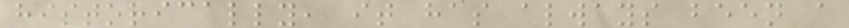historically, it has always been a
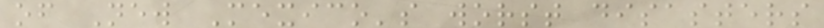of New Mexico's worst disasters
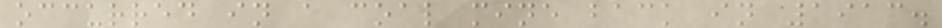occurred in a coal mine back in 1913.
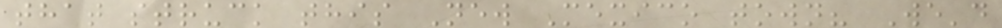that struck this New Mexico town? We'd
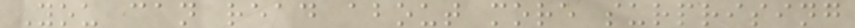You can read about more surprising
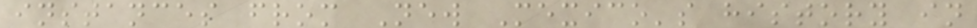instances from New Mexico's history in
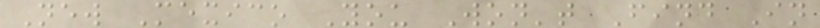New Mexico You Won't Find In
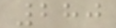280
